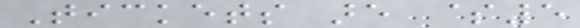Tickets are $5
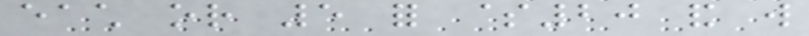each or 5 for $20 and will
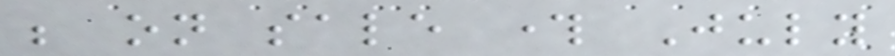be on sale through July
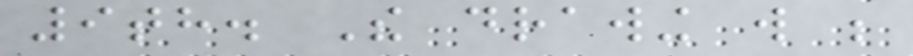9th. The drawing will be
